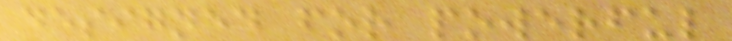designed for powerful
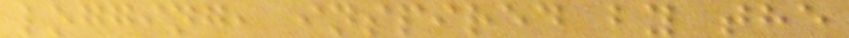logging, inspired by the
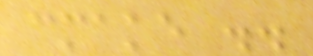cmake ..
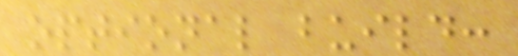optional build:
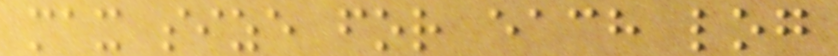max size for each log
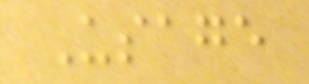Usage
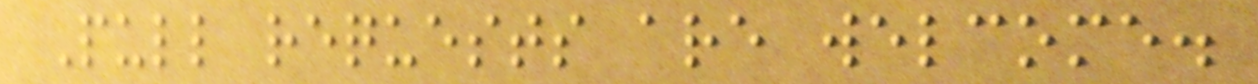Pull requests are welcome.
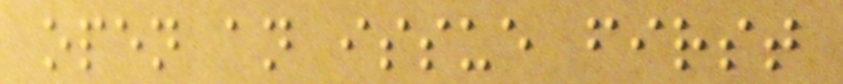open an issue first
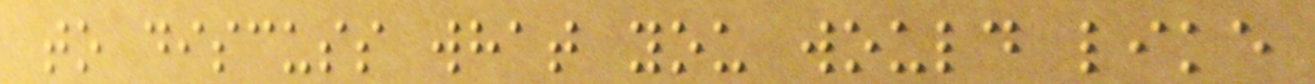to discuss what you would like
